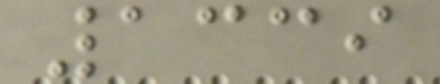1339
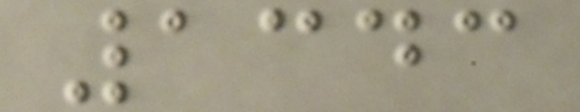1343
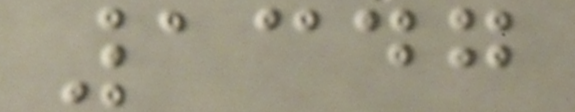1347
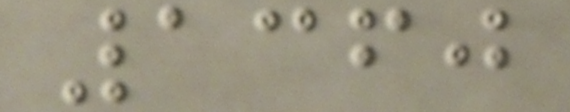1360
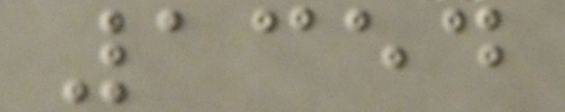1354
